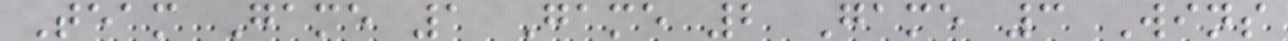Team Game 1 Game 2 Game 3 Wins
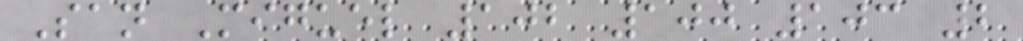San Miguel 102 100 103 2
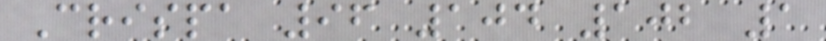Crispa 96 104 102 1
